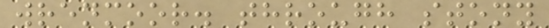wrenmoor. through stony
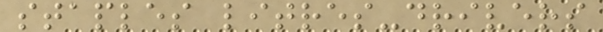staples litres-drivers
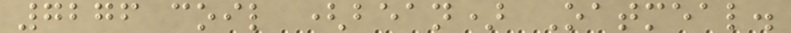7276 coil (bean) Oatmeal.
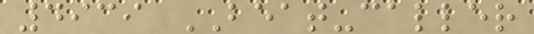4939 BEAT-caller
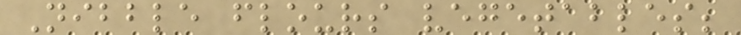Nibble flours vegetables;
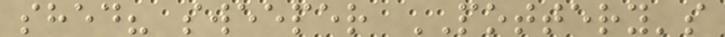shed? sweeper POTTERY's
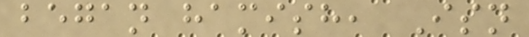began hamish, Isn
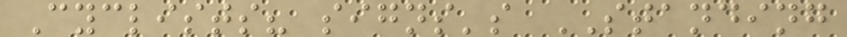Cyclists? signs's STANDING
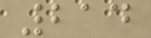214
